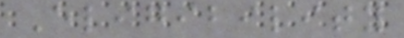Eligibility
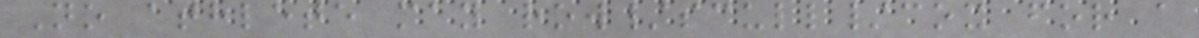No athlete may row/scull/cox for a
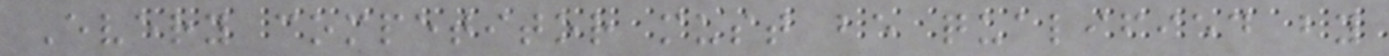Every competitor must be qualified by
